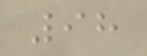98
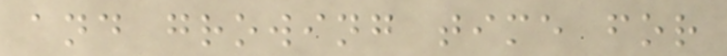and growing time for
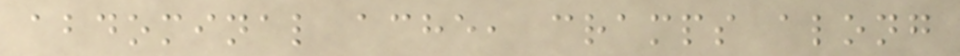abdominal ache, cramps along
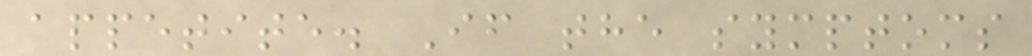appetite. If the symptoms
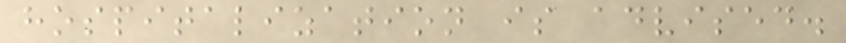hospitalization is advised.
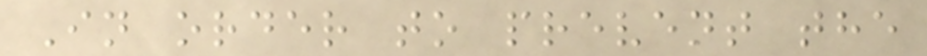In order to prevent the
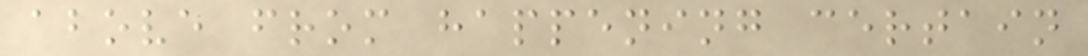above from happening certain
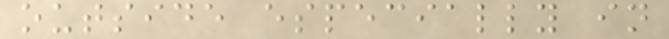outside especially in
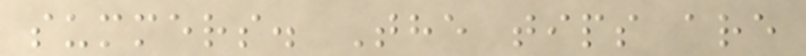summers. The tips are
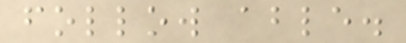follow able.
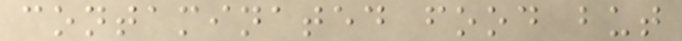contaminated food but
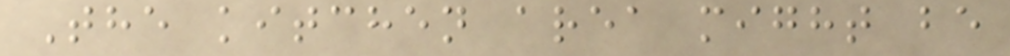The kitchen area might be
